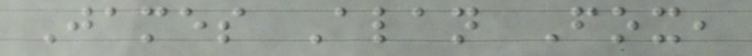James Alan Fox,
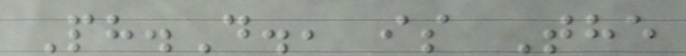Ph.D., is The
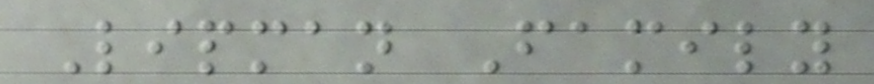Lipman Family
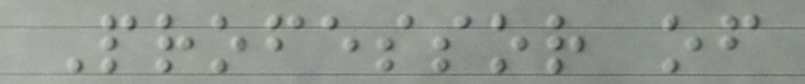Professor of
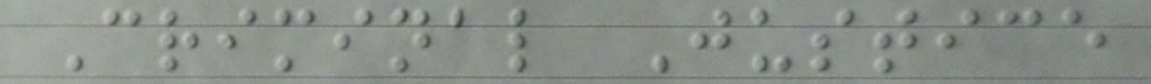Criminal Justice
